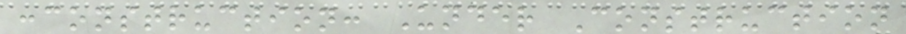:construction: Under Construction
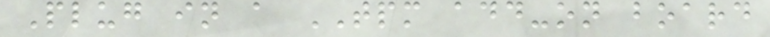Plug in a TPM add-on board
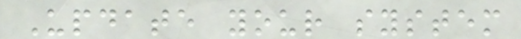Update your system
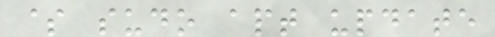$ sudo apt update
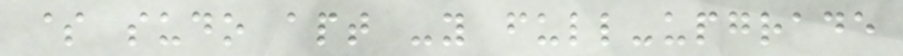$ sudo apt -y full-upgrade
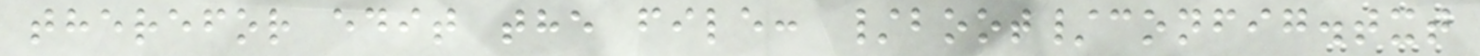therefor edit the file: /boot/config.txt
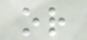or
